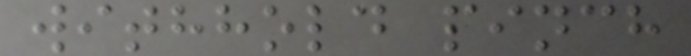withhold pinch
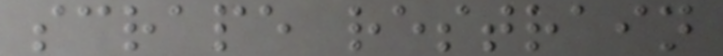scrape restrain
